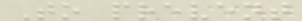To prevent
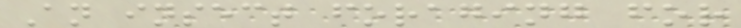An insect foraging for
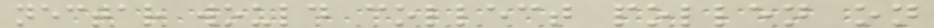nectar would collect pollen on
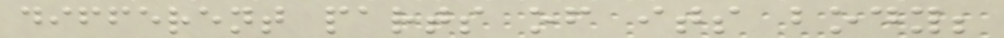different parts of its body;
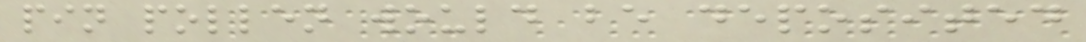pin pollen would be deposited
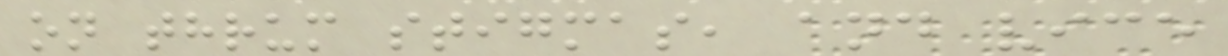on thrum stigmas, and vice
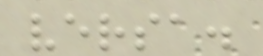versa.
